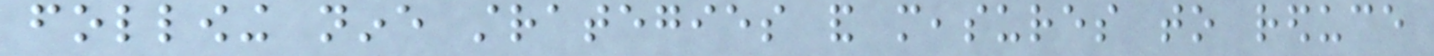following nine strategies and measures to reduce
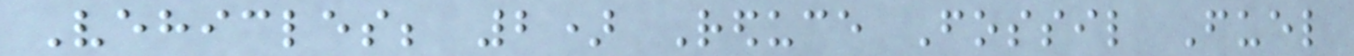Vehicles; 2) Reduce Fossil Fuel
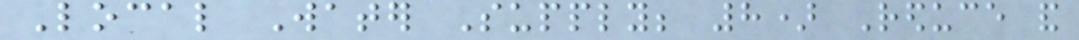Local Water Supply; 8) Reduce and
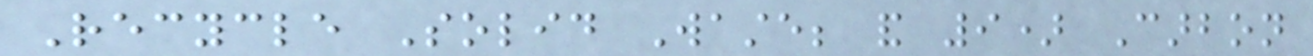Recycle Solid Waste; and 9) Carbon
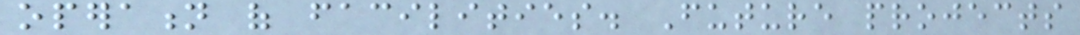operation of facilities. Future projects
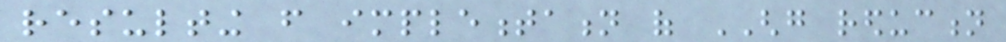resulting from implementation of GHG reduction
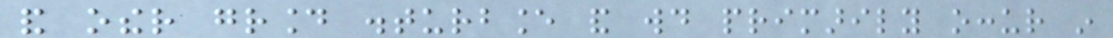and other ground disturbance and would primarily occur in
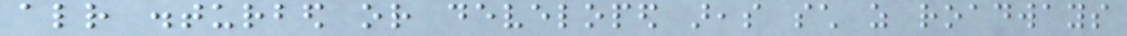already disturbed or developed areas such as roadways
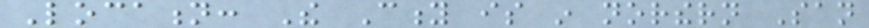Location: The City is in northern San
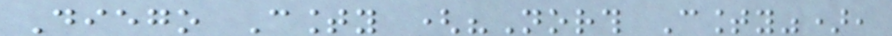Diego County ("North County"),
